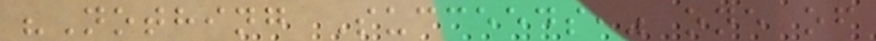"Nothing Succeeds," one of
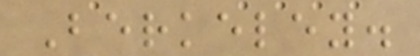Berkeley.
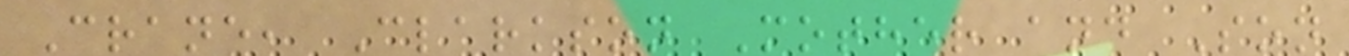Crane, Clarkson Mother and Son
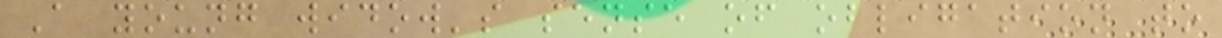A young widow's sense of obligation to
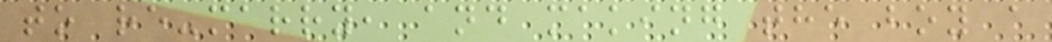to re-marry, and making the boy a
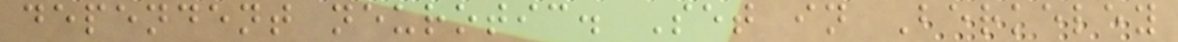dependent neurotic. Set in Berkeley
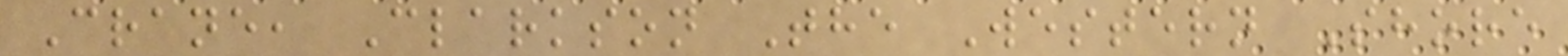Crane, Clarkson The Western Shore
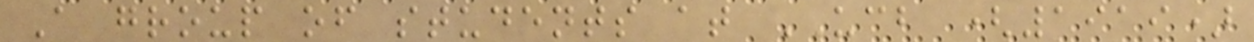A group of students at UCB (1919)
